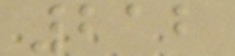212
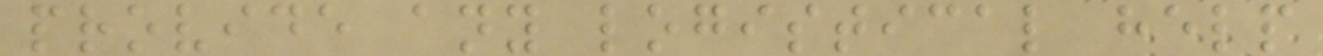provide any logistical help
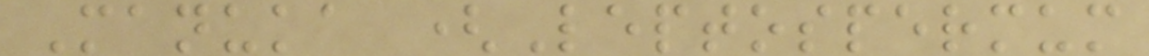Manuka (Leptospermum
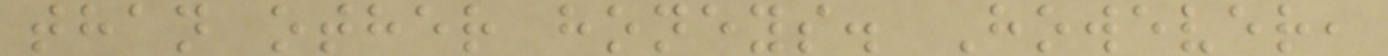than other honeys. However,
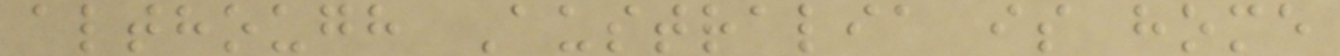although Australia is home
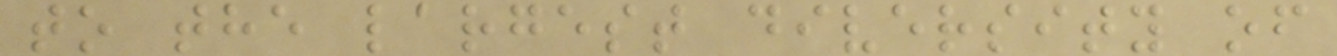to the largest diversity of
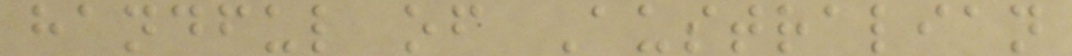handful of Australian
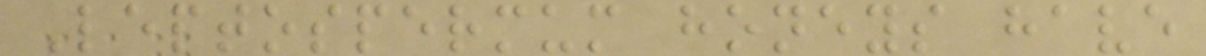Leptospermum honeys have
